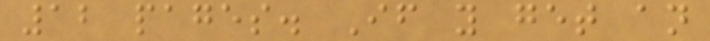12 pages. If you get an
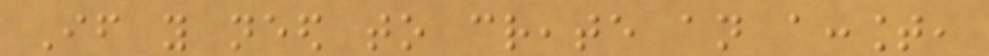If you need to create an account,
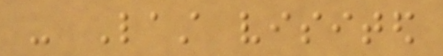- Last visited
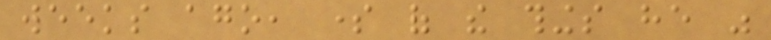weeks ago, some of the things he was
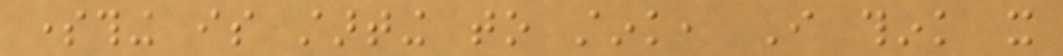something is starting to stink, I think it
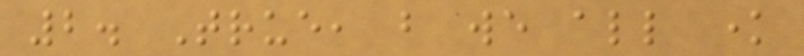2. True, but we all know
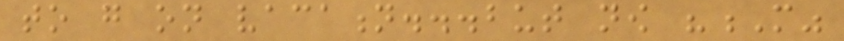to go on vacation...but now "M"
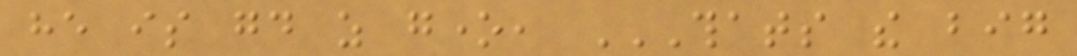he is good as gone, THATS THE BIG
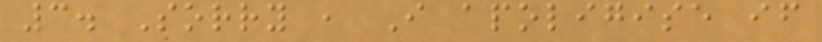3. Sorry , I apoligise if
